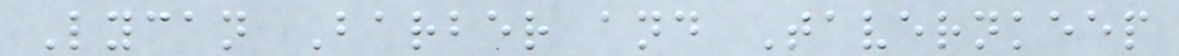Lycan Barber and Tavernkeep
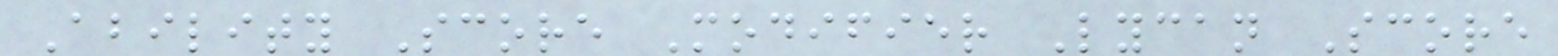Ability Score Modifier Lycan Score
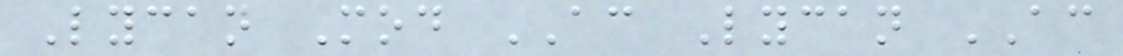Lycan Mod AC Lycan AC
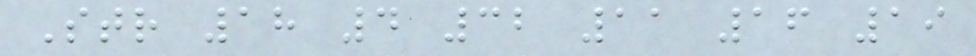Str 18 4 32 11 16 19
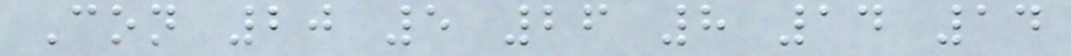Con 20 5 26 8 14 14
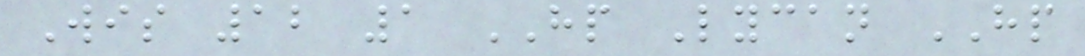Wis 12 1 HP Lycan HP
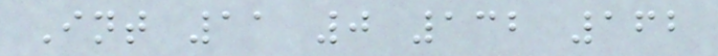Int 11 0 132 162
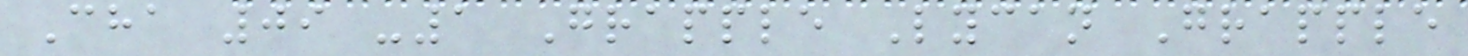Cha 09 -1 Grapple Lycan Grapple
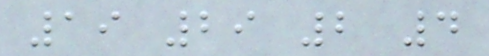19 29 2 4
